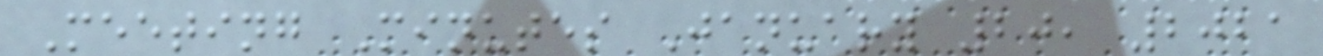Meeting Minutes January 20, 2021
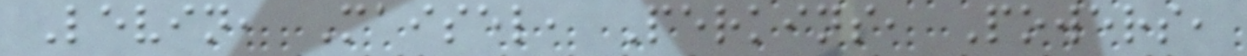Levin, Maisel, Perkins, Powers,
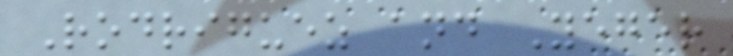Rodriguez and Yeger
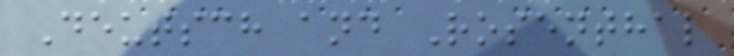Deutsch and Rosenthal
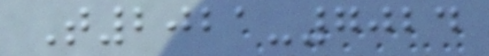T2021-7024
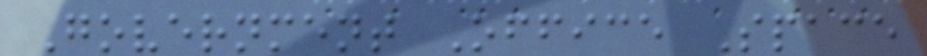Government Office Space
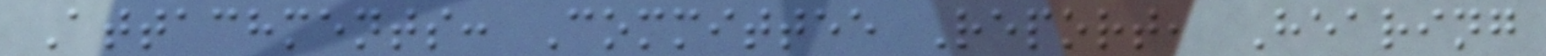Attachments: Committee Report, Hearing
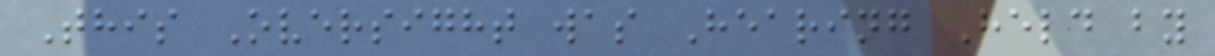This Oversight was Hearing Held by
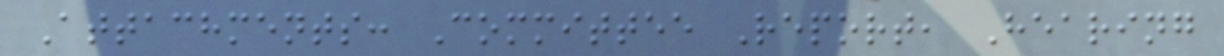Attachments: Committee Report, Hearing
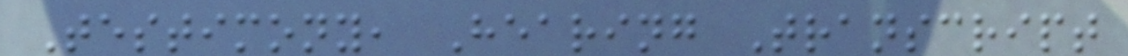Testimony, Hearing Transcript
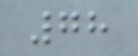78
